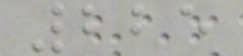225
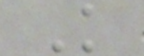K
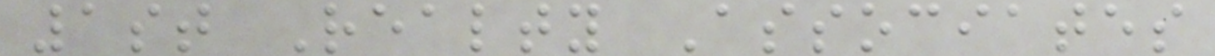1st Realty Associates
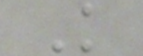K
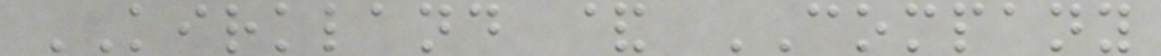KIRKLAND & COMPANY
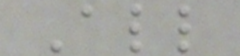All
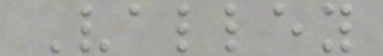Valley
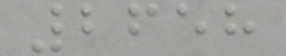2658
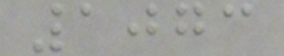1073
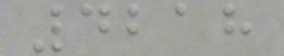4218
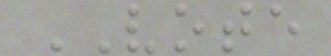VOTE
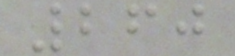260
